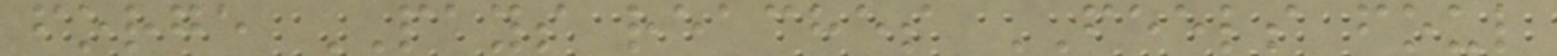forge PAYS reaches FEELS foul
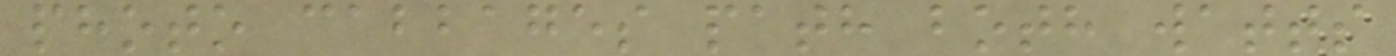photo cabbages path both watts
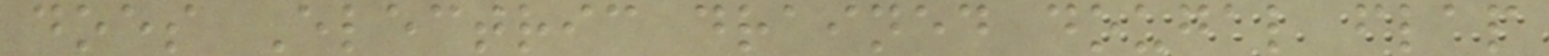does Electric drained dougal flap
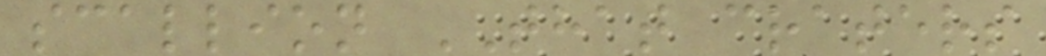scallion THAT craters
